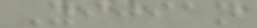Yijian
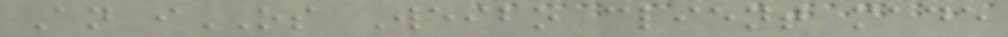An iOS Weibo client made
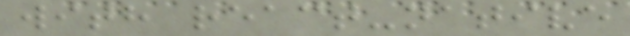with react-native
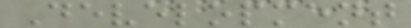Development
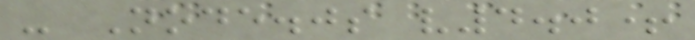- Node.js v4.0+
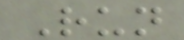Run
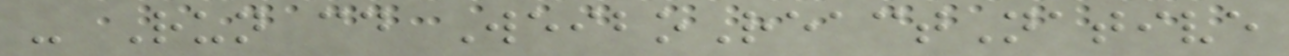- Run cd WeiboReactNative
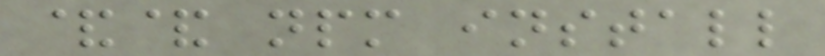&& npm install
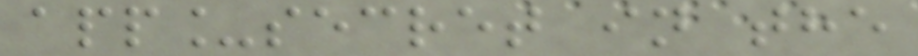app_secret in the
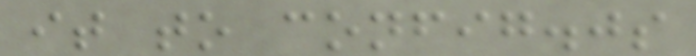it to config.js
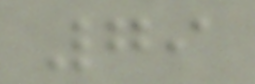79
